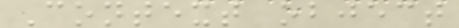Context object
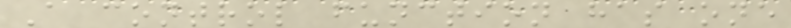A control function has one
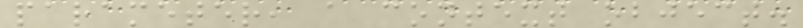parameter, a context object.
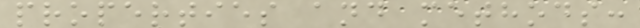properties and methods:
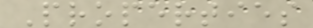Properties
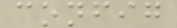config
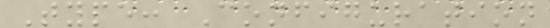Type: Configuration
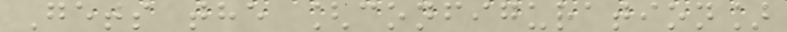Gets the [configuration]
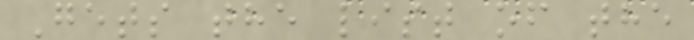Gets the list of the
